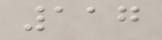117
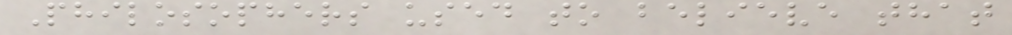Philosophers used to believe that
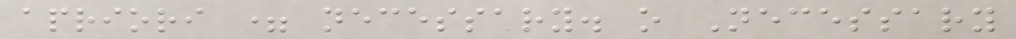apriori = necessary. o Necessary
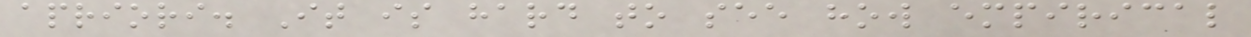apriori. It is hard to see how empirical
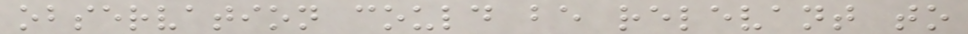observation could be relevant to
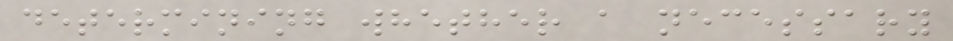determining whether a necessary
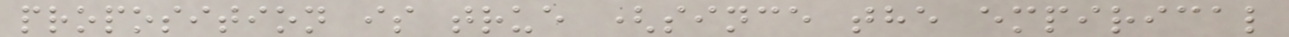proposition is true (since the empirical
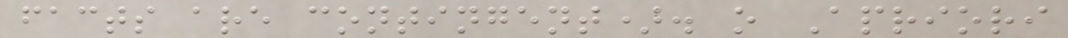facts are contingent). o Apriori
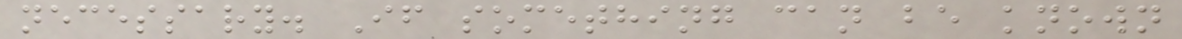necessary. If something can be known
